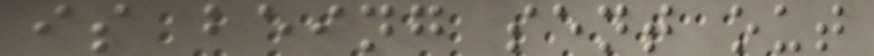is being sent out
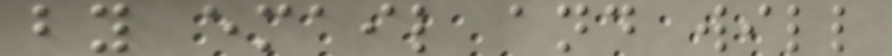by email and will
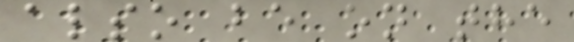also be on the
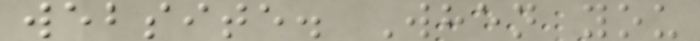website. When you
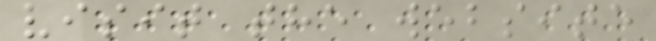visit the website
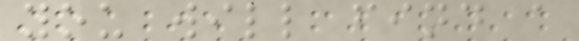you will find a
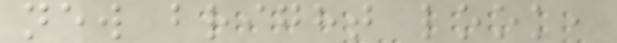new bright look,
